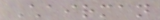Chairman
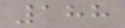188
